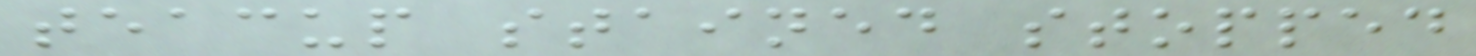teacup stained stopped
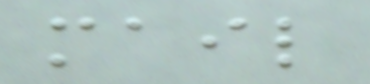mail
